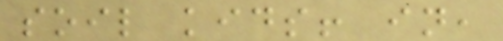soil kids! in,
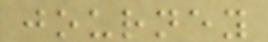journey
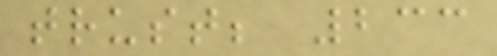trust; 233
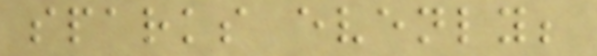sparks evenly;
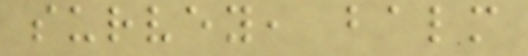survey, balm
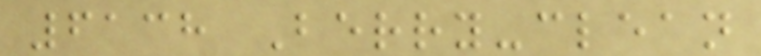6138 Berry-clean
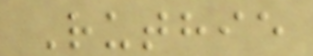Ruthie
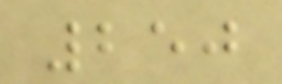250
